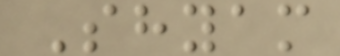Shyam
